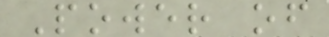Power of
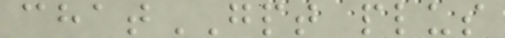chatGPT plus
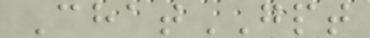ChatGPT
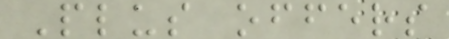Plus offers
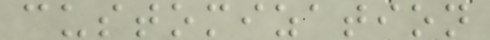customization
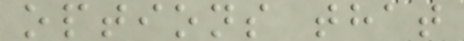options that
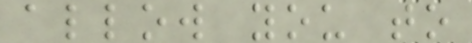allow you to
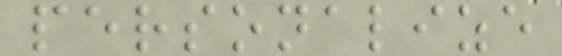personalize
